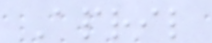April
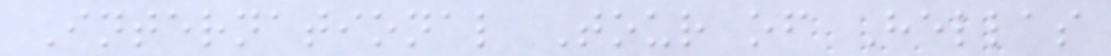International Tour of Hellas
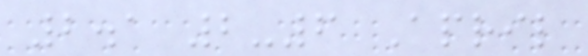2.1 2-6 April
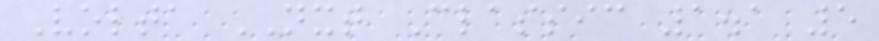Volta NXT Classic 1.1 5
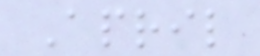April
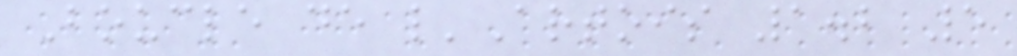Boucle de l'Artois 1.2 5
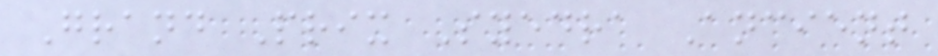Grand Prix Syedra Ancient
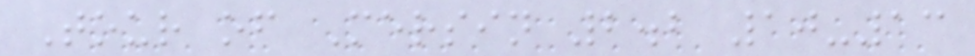Tour of Mersin 2.2 10-13
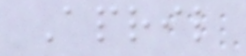April
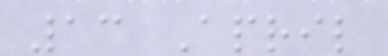13 April
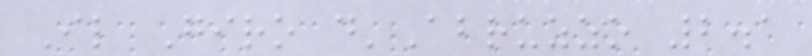Il Giro d'Abruzzo 2.1
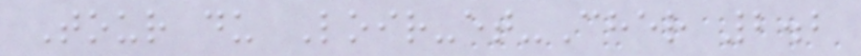Tour du Loir-et-Cher 2.2
